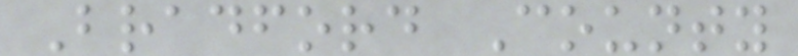Bradford County
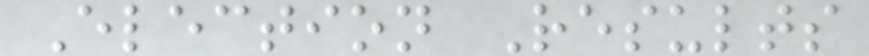Election Results
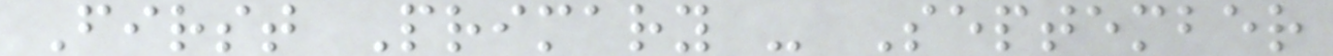First Primary - September
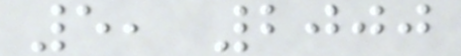5, 2000
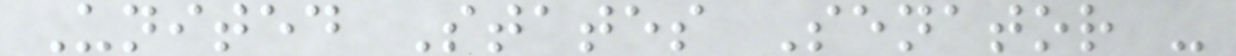United States Senator -
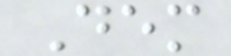Dem
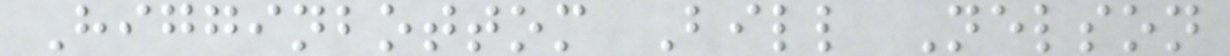Higginbottom Bill Nelson
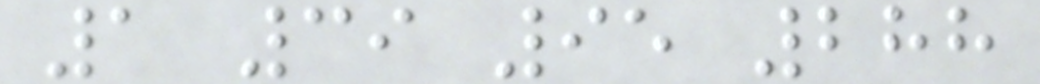1 39 95 288
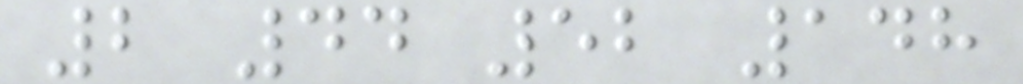2 44 52 148
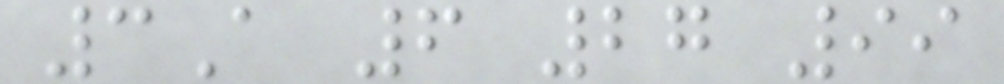3A 6 27 99
